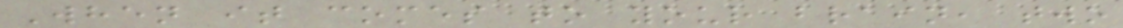When it comes to your brain, two
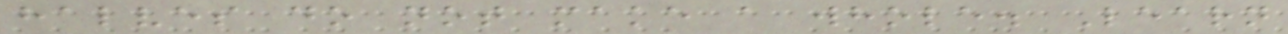halves do not make a whole. Learn
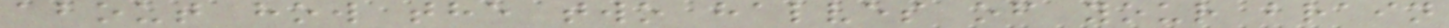about how the two halves of your brain
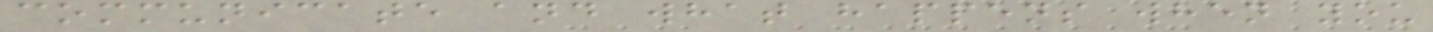communicate and what happens when you
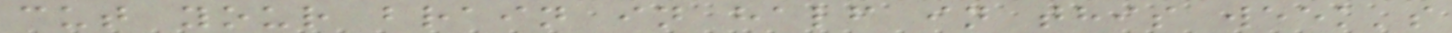cut your brain in half in this week's
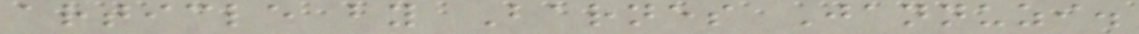article by Barnes Jannuzi.
